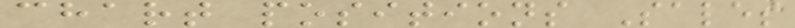chart positions Sales
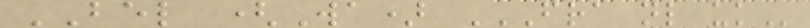BEL (Wa) FRA NL UK
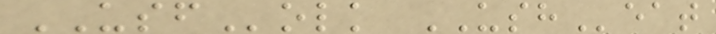USFolk USHeat
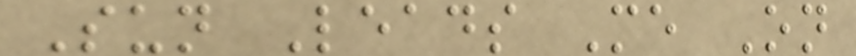Sun Leads Me On
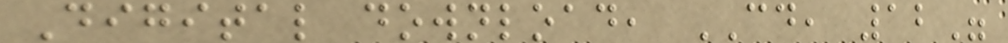Digital download, CD, 12"
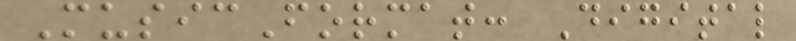MusicFormat: Digital
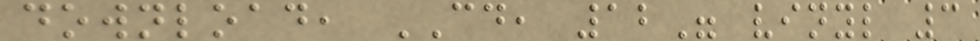download, CD, 12" vinyl 3
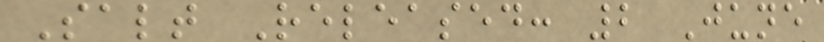Salt Released: 2 June
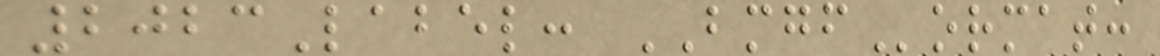2023Label: BMGFormat:
